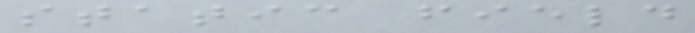static field
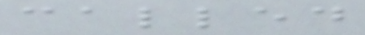called
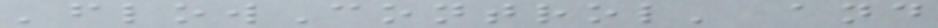'flowControl' and
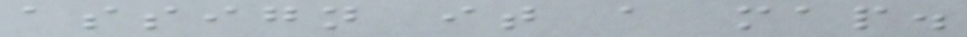assign it a map.
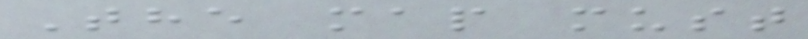The map must
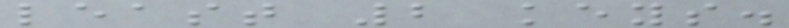least 2 keys.
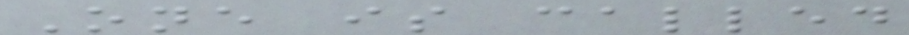One is called
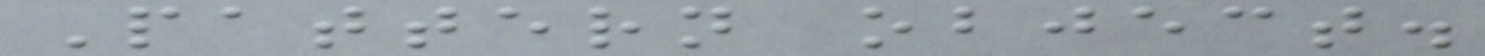Pattern object.
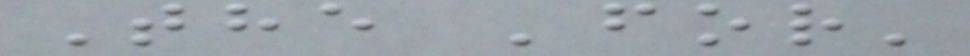The 'for'
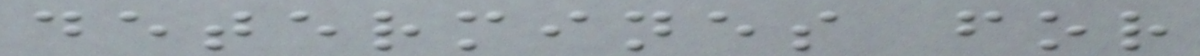determines for
